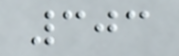303
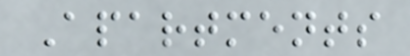Apartments
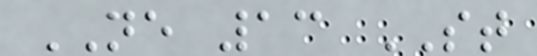NE 13 ST
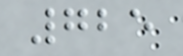725
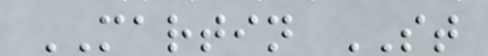MARTIN ST
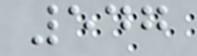547
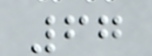67
